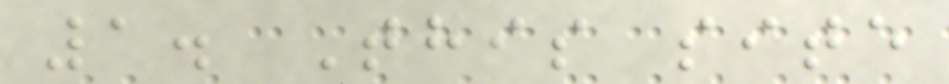1. This site
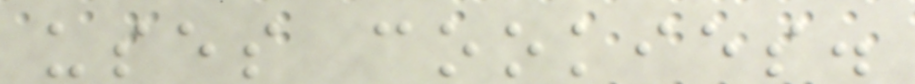uses cookies.
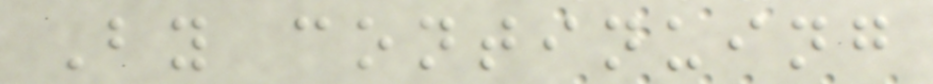By continuing
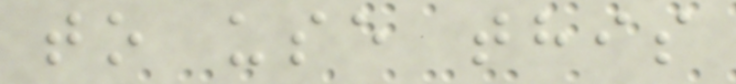to use this
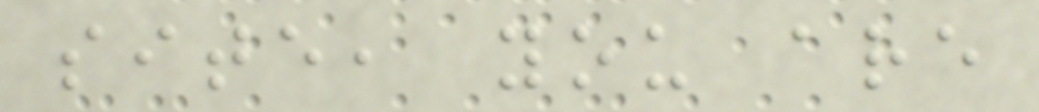site, you are
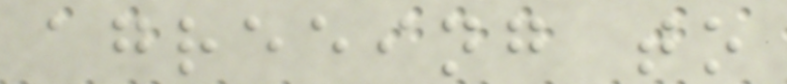agreeing to
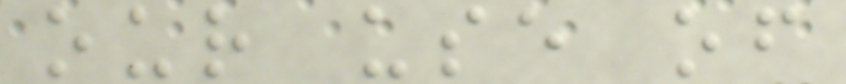our use of
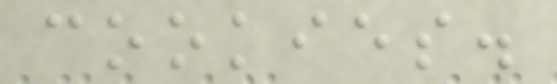cookies.
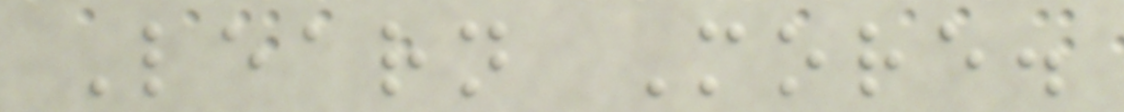Learn More.
